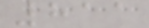811
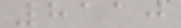8110
